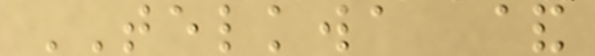TELKWA &
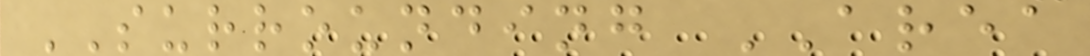SURROUNDING AREA
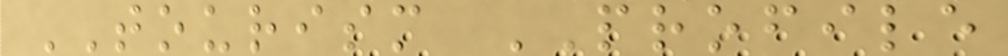TOURISM PROFILE
